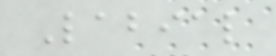Labial
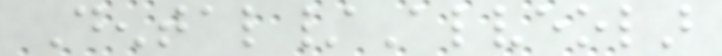Dental/Alveolar
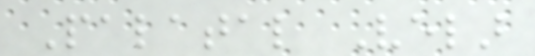Palatal Velar
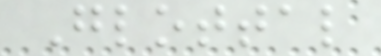Glottal
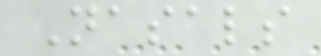Nasals
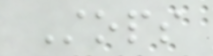Stops
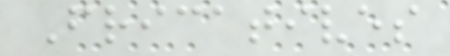Fricatives
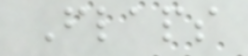Flaps
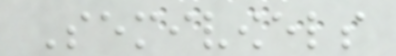Semivowels
